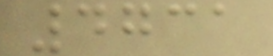4731
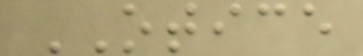OTICE
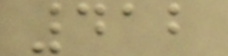412
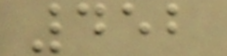452
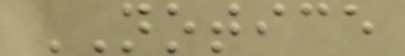NOTICE
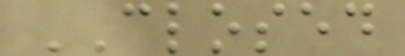CLOSED
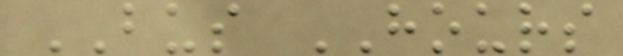BUS HOURS
